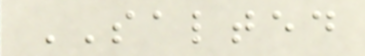SALTED
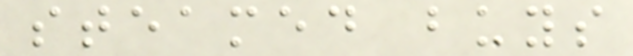steamed buys
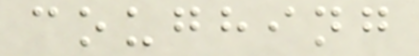coughing
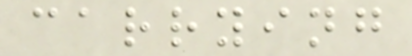carrying
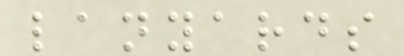lanyards
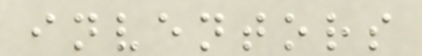inventors
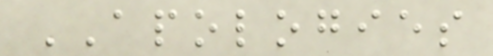APOLOGIES
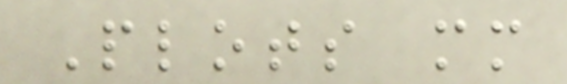Plots mm
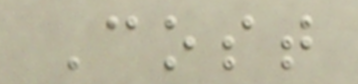Cost
